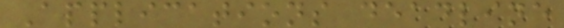Applications deadline
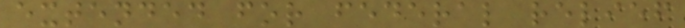extended for federal relief
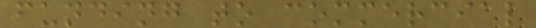funding to commercial
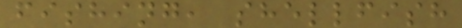fishing, shellfish
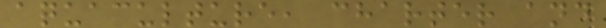aquaculture, charter and
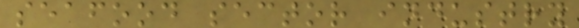seafood sector industry
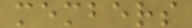members
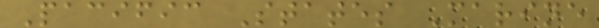Pacific States Marine
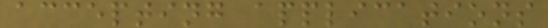accepting applications
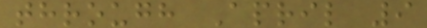through April 9
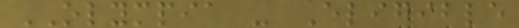OLYMPIA - Eligible
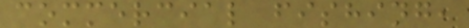commercial fishing,
